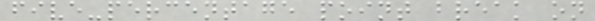five-percentage point break on
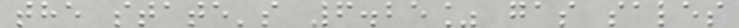the state's 6.25% gas sales
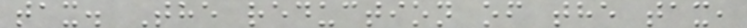tax. The reduction of the tax,
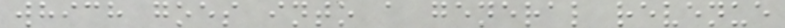which goes into a general revenue
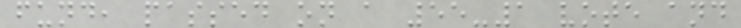fund, passed on a 55-1 vote and
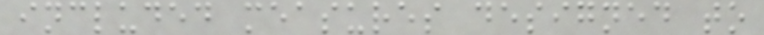included measures designed to
